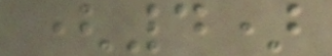(4)
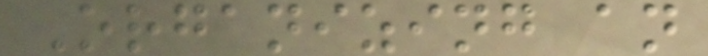Organizing an
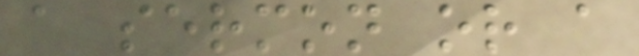a sermon or a
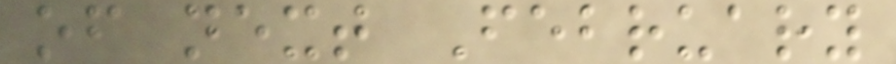of next February
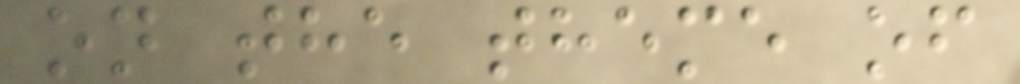on the theme of
